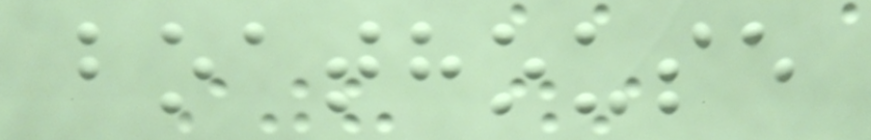boathouse
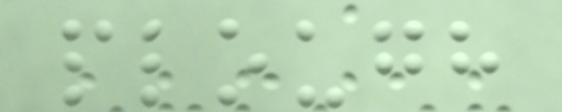plough
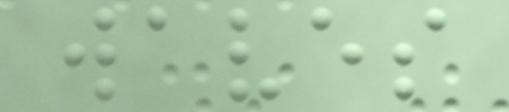waves
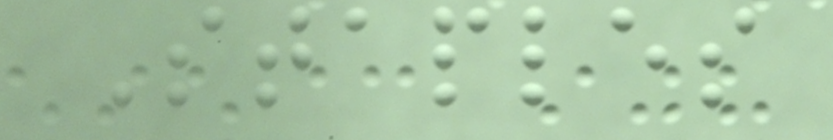Staples
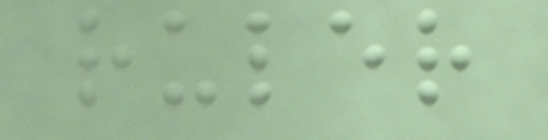ruler
